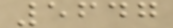5647
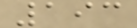193
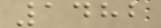1482
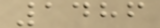1486
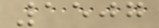1507
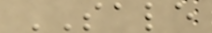SALE
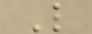L
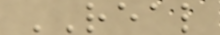REAL
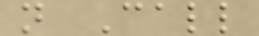n Call
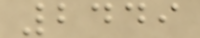2449
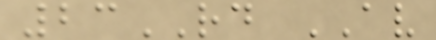23RD AV
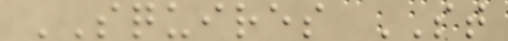SQUIRES ST
